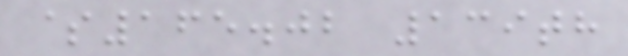$165.02 139th
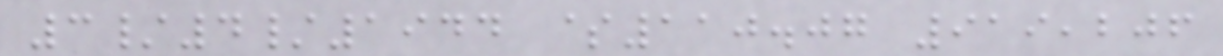3/4/1944 $110.07 919,206
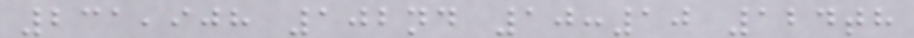231,908 102nd 10:10 124th
